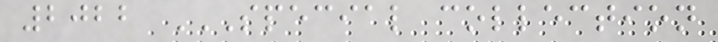2022 SPECIAL COLLECTION
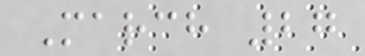March 27
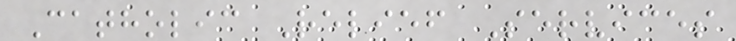Catholic Relief Services
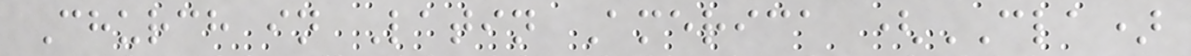Church in Latin America (CLA)
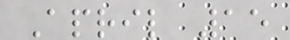April 15
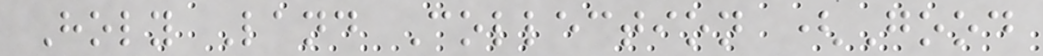Holy Land Collection (Good
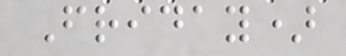Friday)
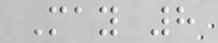May 8
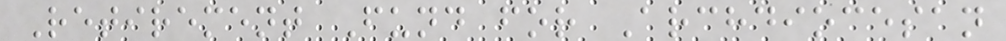Retirement Fund for Archdiocesan
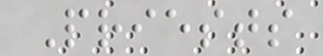Priests
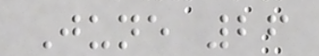June 26
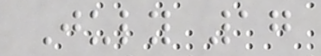July 17
